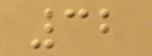32
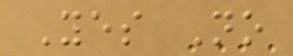Yes No
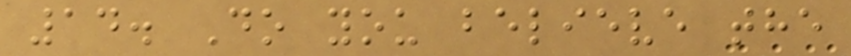14. Do you believe the
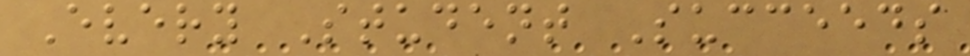Every Student Succeeds
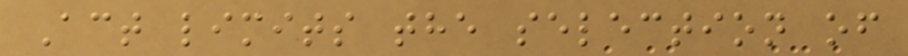Act limits the selection of
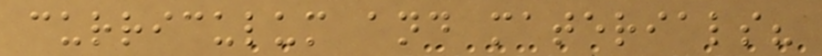curriculum and materials?
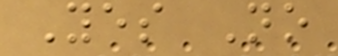Yes No
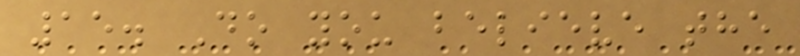15. Do you believe the
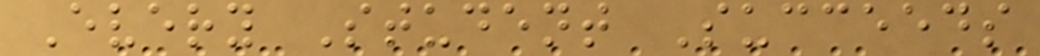Every Student Succeeds
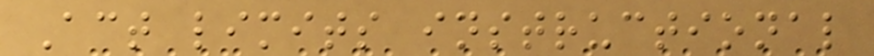Act limits instructional
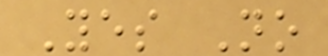Yes No
